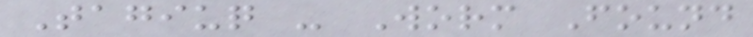Tagiuq - Worm Found
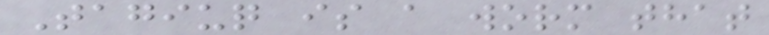Tagiuq is a worm that
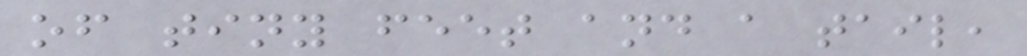of tiny feet and a tail,
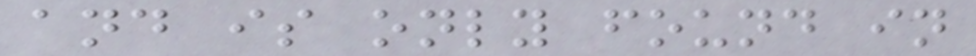and is only found in
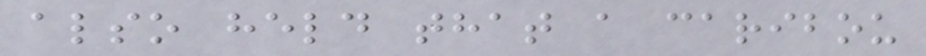also held that a caribou
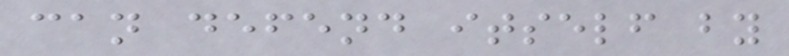can defend itself by
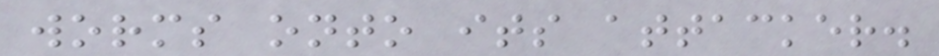worms onto its attacker.
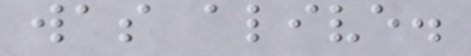was alive.
